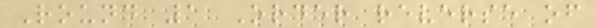Round 1 Order reverse of
